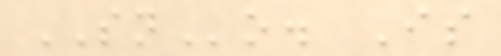SNo. Is
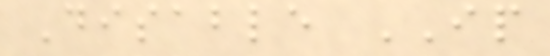Disable IP
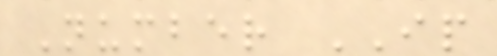Number IP
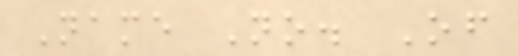Name No. Of
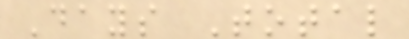Days Total
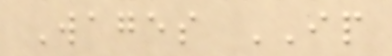Wages IP
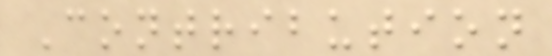Contribution
